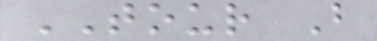TOUR B
